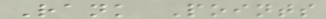Rank Points
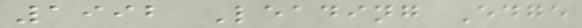1992 Leading Edge
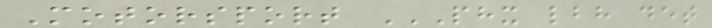Motorsport PHX LBH DET
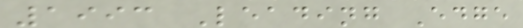1993 Leading Edge
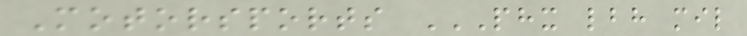Motorsports PHX LBH MIL
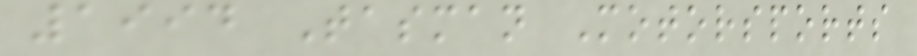1994 Tasman Motorsports
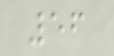56
